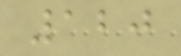120
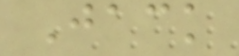Jack
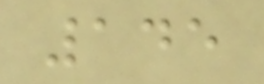145
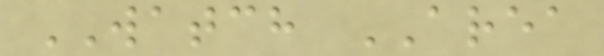WATCH AREA
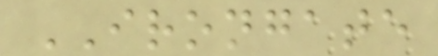IRONGATE
